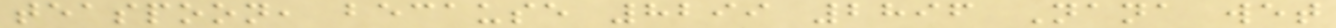teaspoon, because 8299 2896 Nana wet
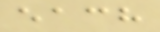each
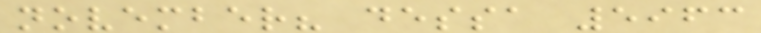november? dessa 5963
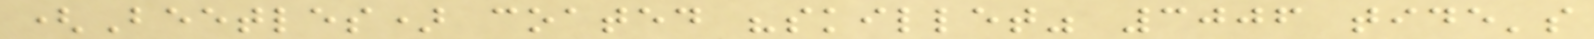(Beetles) coated "skillet" 3006 tide's
